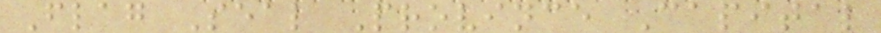Flag Seal Province Capital
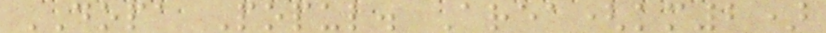DOPA Popul. Area(km2)
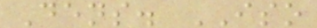Dens. ISO
